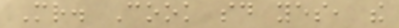Mr. Cook said yes, the
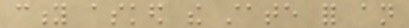city asked the state for an
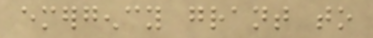emergency grant to
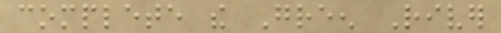complete the Green River
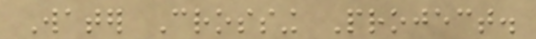Water Crossing Project.
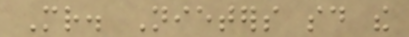Mr. Nieters said the
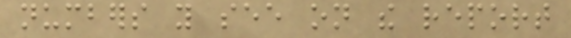numbers you see on the report
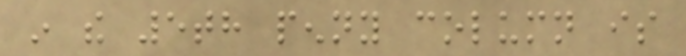in the 5th penny column is
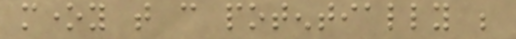money that can potentially be
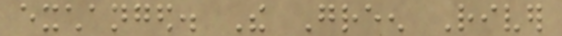exchanged. The Green River
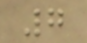7
